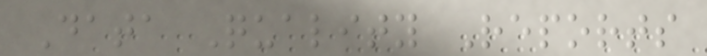Data Quality Reports
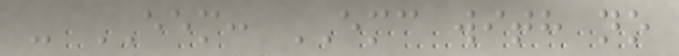- EEM: EMC with no
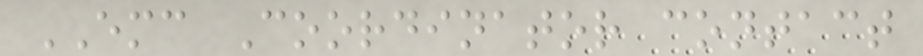EMC Coordinator contact
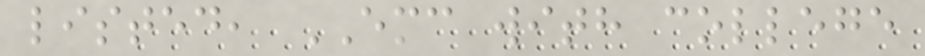listed, EMC with college
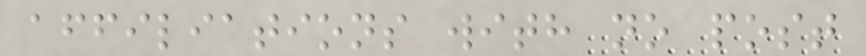affiliations with no post
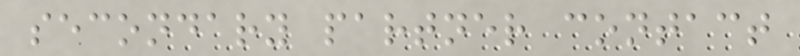secondary partner contact
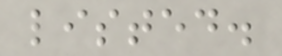listed.
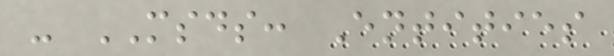- MSDS: Entities
